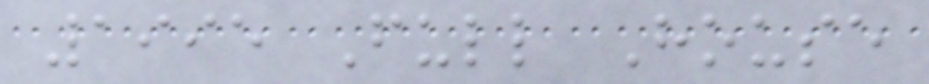1995 Full House
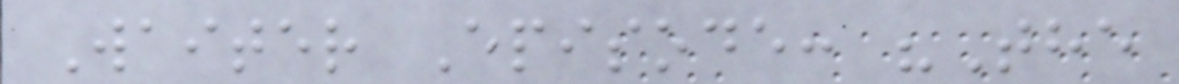Waiter Episode: "The
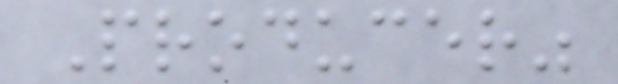Producer"
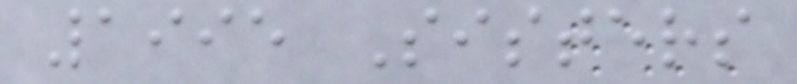1995 Sisters
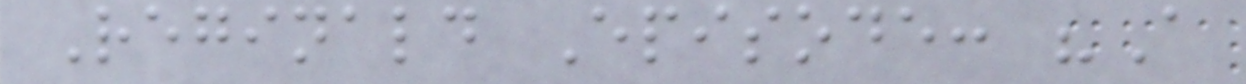Reginald Episode: "A
